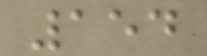154
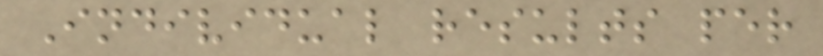Individual results per
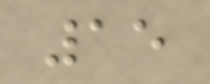15
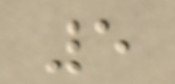5
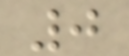0
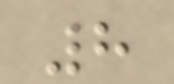8
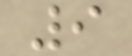9
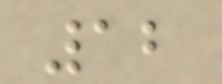12
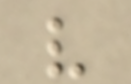v
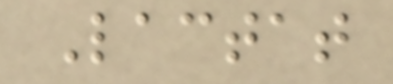Lactat
